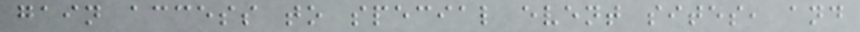gain access to special event sites, and
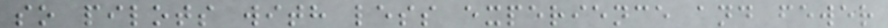so pilots with less experience and fewer
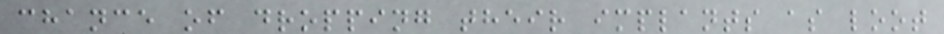chance of dropping their implants as loot
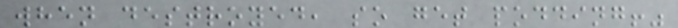when destroyed, so get podding!"
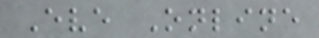Eve Online
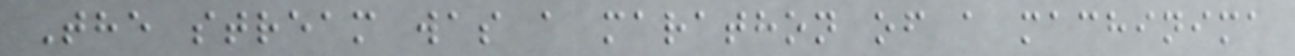The stream was a marathon of a machinima
